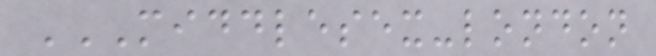MIDDLESEX-LONDON
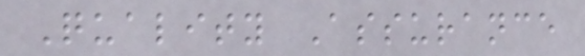Quality Assurance
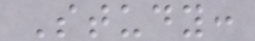Study:
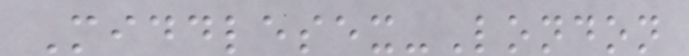Middlesex-London
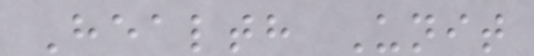Health Unit
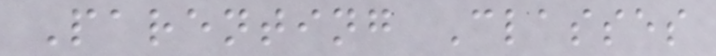Parenting Classes
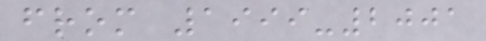from 1999-2001
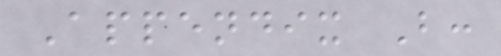Appendix B:
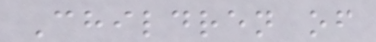Children of
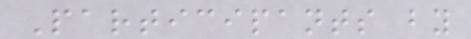Participants by
